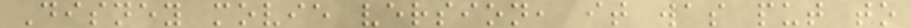Disney movie version, it was put to
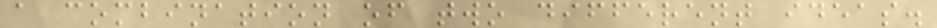a combination of two different ideas.
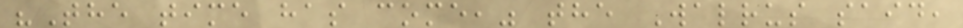"The time has come," the Walrus said,
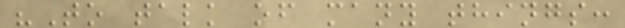"To talk of many things:
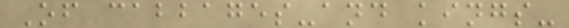Of cabbages-and kings-
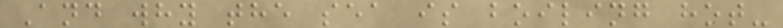And why the sea is boiling hot-
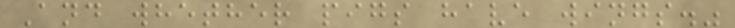And whether pigs have wings."
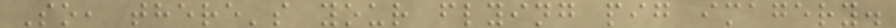So, there's your flying pig imagery.
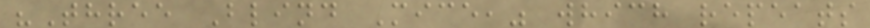"Three Blind Mice," which repeats
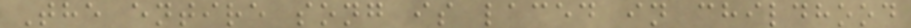The entire song is laced in childhood
